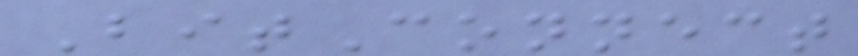BitConnect
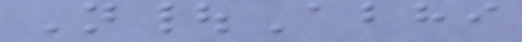N|Abhi
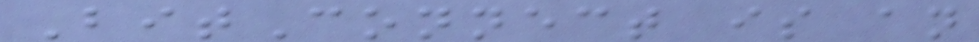BitConnect is an
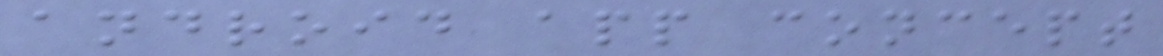android app concept
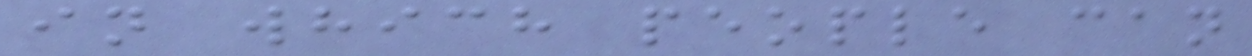in which people can
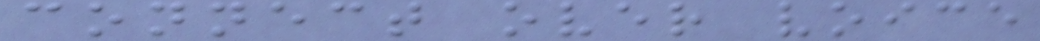connect over voice
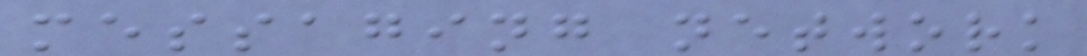messaging network
